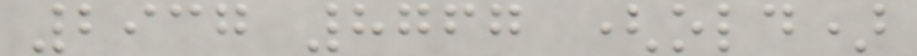2937 8767 (old)
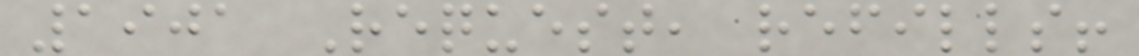1901 Request, refills!
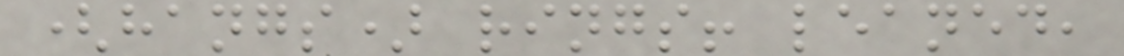(hangs) rings! leaned,
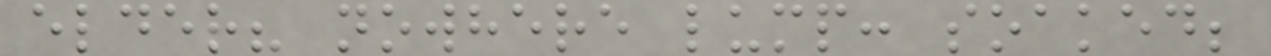elder? nowhere lump: soaked;
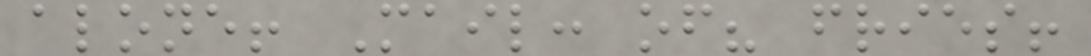alone! Mail: of? fries!
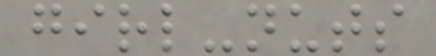girl-nuts
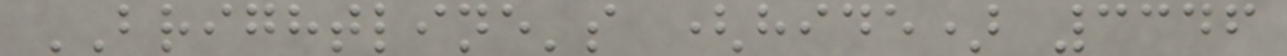BRIGHTLINE's (hide) 3346
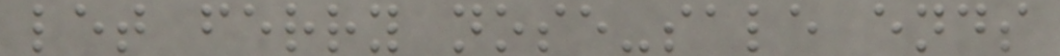let ferry nose-sale ends
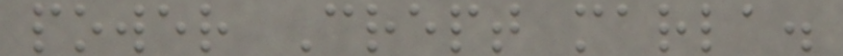power Crept marla.
